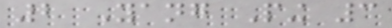2 Yang Ping 3
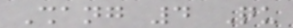Shang 4 Qu
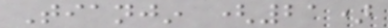Tianjin (21)
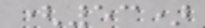(53)
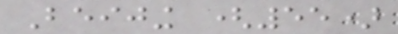Beijing (55)
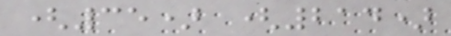(35) (214)
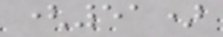(51)
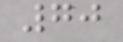70
